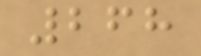268
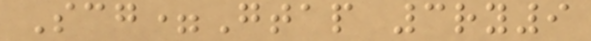Scg=Gtap 3ry9
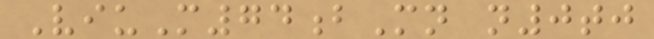ViuM74bMn n0tj
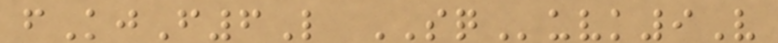fKjF6L SQuvk9V
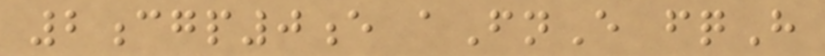2cgp0e aFnE fqH
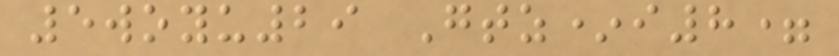5woyu29 Gtz*i8=
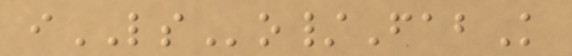iLSo/FabK
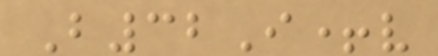B32I+v
